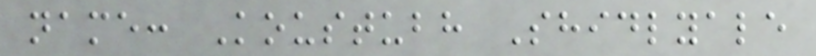name: Koustubh Shidlyale
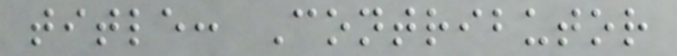title: Contributor
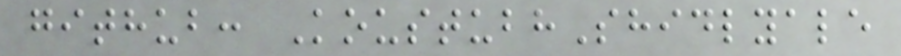github: KoustubhShidlyale
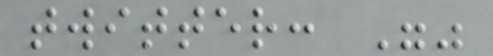twitter: ""
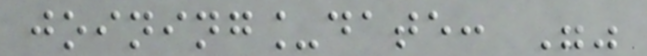joining_date: ""
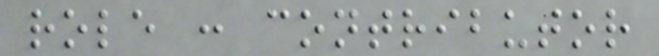role : contributor
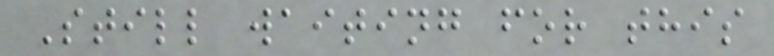Still waiting for this
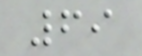69
